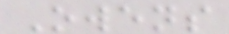Owens
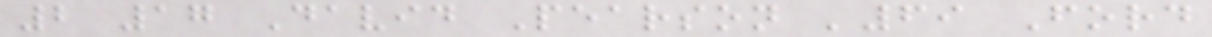2 17 David Pearson '69 Ford
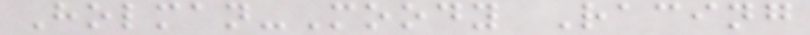Holman-Moody Racing
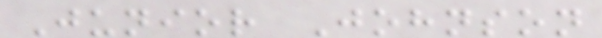Junior Johnson
